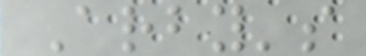Arby's
